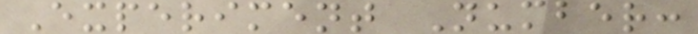Experiment Number:
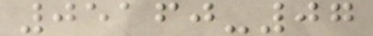05160-07
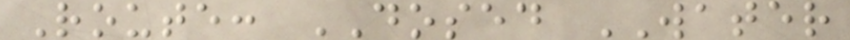Route: DOSED WATER
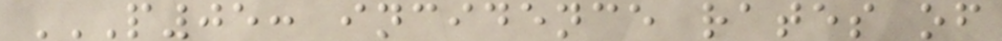P05: INCIDENCE RATES OF
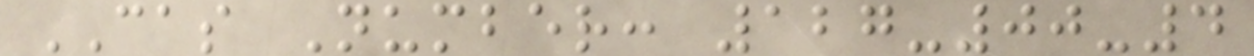CAS Number: 127-00-4
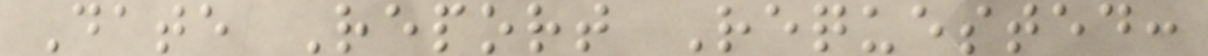Date Report Requested:
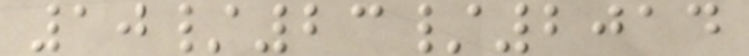10/23/2014
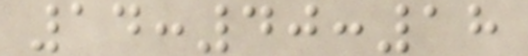14:40:18
